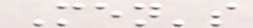Men's
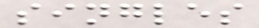singles
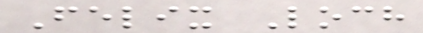Felix Loch
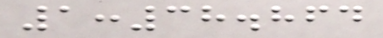1:38.864
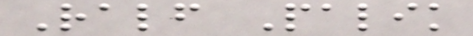Ralf Palik
